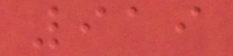919
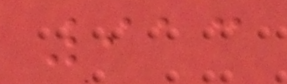913
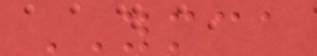YMCA
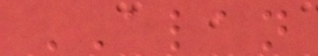ALAN
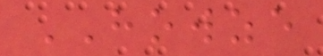HOWZE
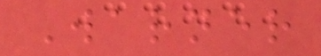Warner
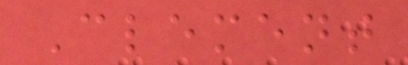Clement
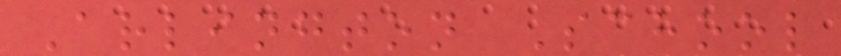Arlington School
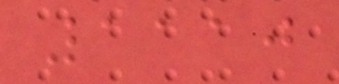1110
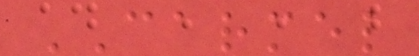CARMEL
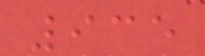935
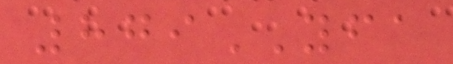879YFA
